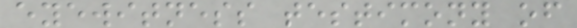eyewitness testimony of
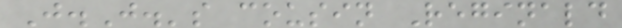J.J.'s cousin Reginald
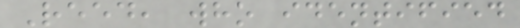Reed, who identified
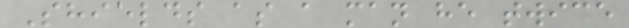Shields as a man he twice
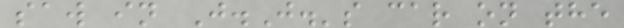saw in J.J.'s car on the
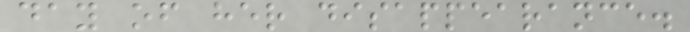day of her disappearance.
